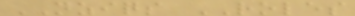NZIQS ROLES
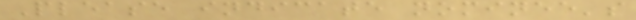Please indicate nominee's
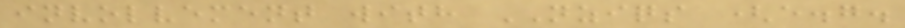involvement with NZIQS (e.g.
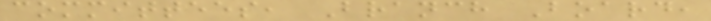committees, Branch Board,
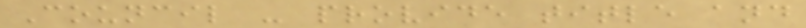Council - provide title and
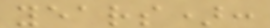years):
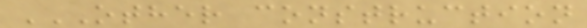OTHER CONSTRUCTION
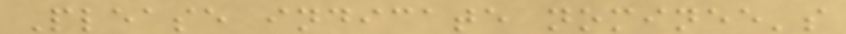Please indicate nominee's
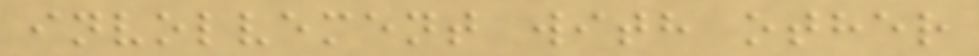involvement with other
